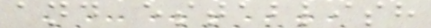and establish
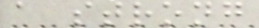a strong
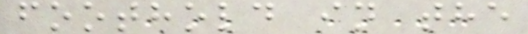foothold in the
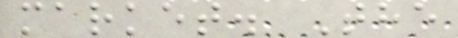market. The
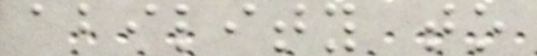ability to
